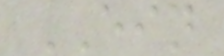EIN
